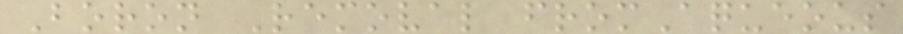Boron Removal fromAqueous
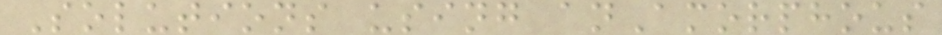Solutions using anAmorphous
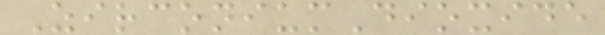ZirconiumDioxide
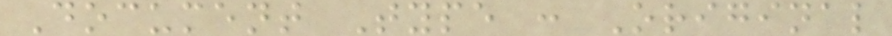Document Type : Original
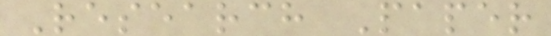Research Paper
